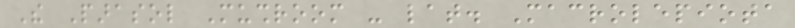The Parasol Mushroom - lat. Macrolepiota
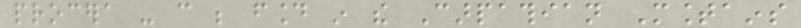procera - can be found in the Carpathian Mountains
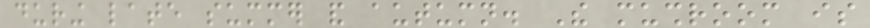during late summer and autumn. The mushroom is
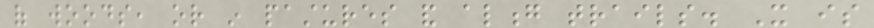of woods, or in pastures and along trails. It is
